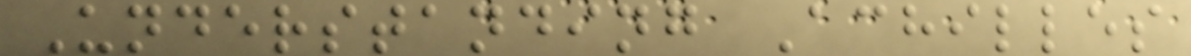Understanding Achilles
